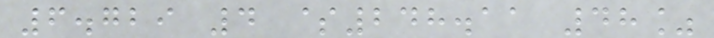6.729 4 $248.11 48%
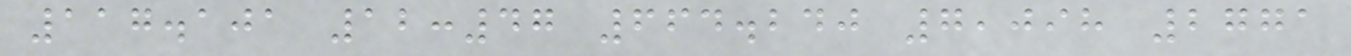117.101 12:47 664.240 7,098 2771
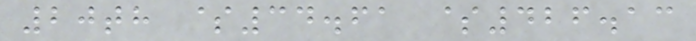20th $34.61 $426.13
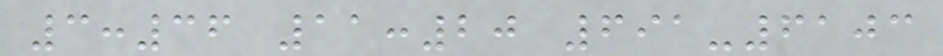3:36 11:20 691-6103
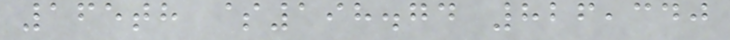165th $198.74 826,340
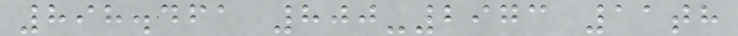898.461 800-2973 11th
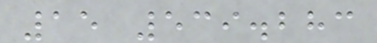15 539.283
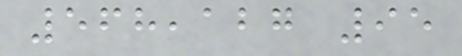568,127 95
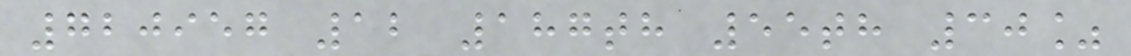720957 12 187th 55th 30%
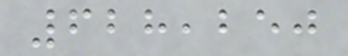628,250
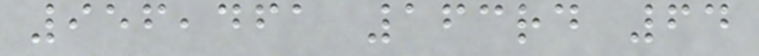956,461 163rd 64
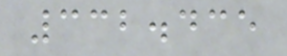332.435
